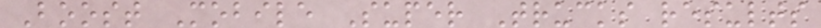Boost Mobile Super Trucks results
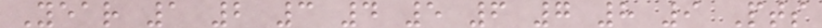Year 1 2 3 4 5 6 7 8 9 Pts
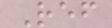Ref
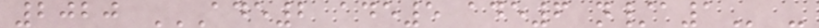2020 ADE2 ADE5 ADE6 N/A1 -
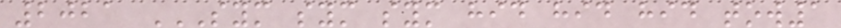2021 SYM SYM SYM HID HID HID TOW1
